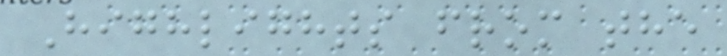Highlights from the
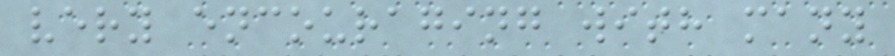very encouraging with many
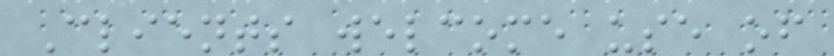Clients welcome use of
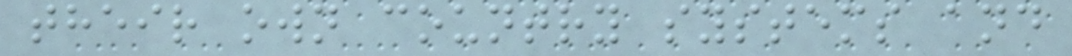their own country systems and
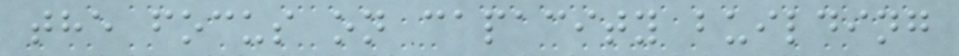the focus on capacity building
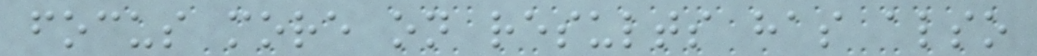focus more on results has also
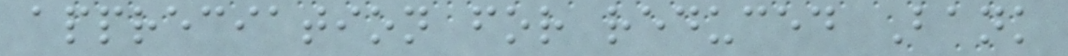appreciation for reduced Bank
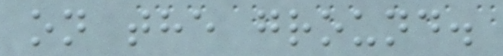on the ground.
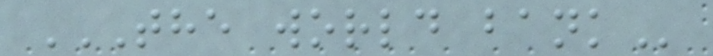THE WORLD BANK
